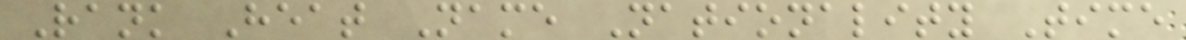Rank Heat Name Nationality Time
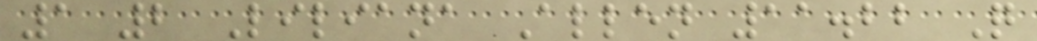1 2 Liliana Allen 11.22 Q
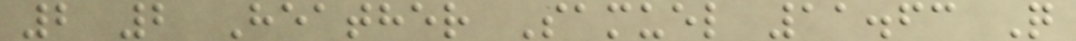2 2 Heather Samuel 11.63 Q
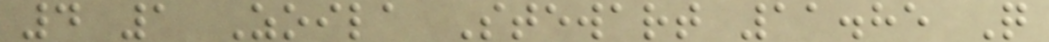4 1 Zoila Stewart 11.85 Q
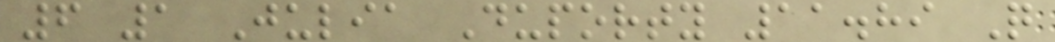6 1 Julia Duporty 11.89 Q
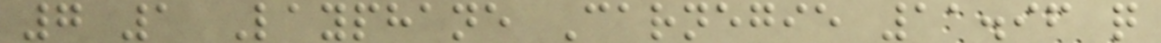7 1 Layphane Carnegie 11.96 q
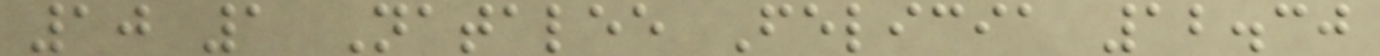10 1 Natalee Felicia 12.30
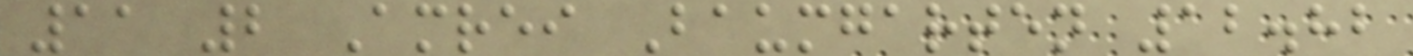11 2 Amrei Baumgarten 12.82
